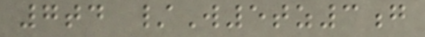7td /W5tz3g
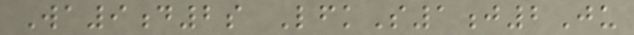Wa9d2s LfkS1j2Ju
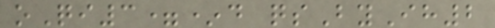oQi3=*d qsByIh2
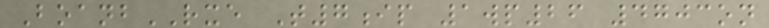BoanbRXE T7ip 1wp26 4703on
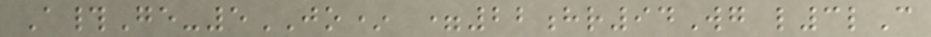A#Ge-5JO* =22hr94Wg l3lC
